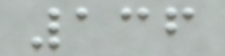136
